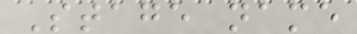Stage name
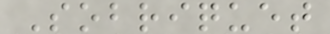Sobriquet
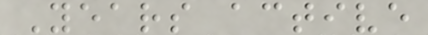Years active
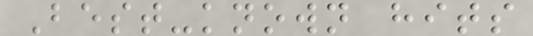Best-known hits
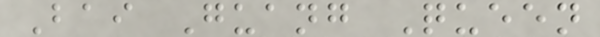Bai Guang Queen
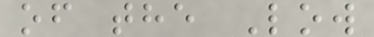of the Low
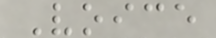Voice
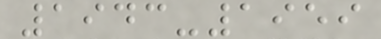1943-1959
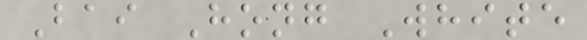Bai Hong White
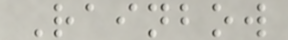Rainbow
